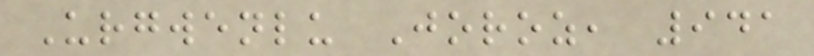Urgwenlu Joroz, 941
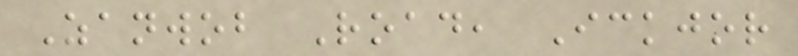Zanwob Road, Ickjor
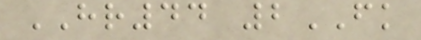HR44 2FK
